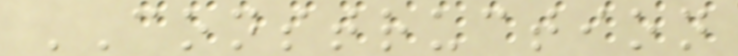CONSTRUCTION
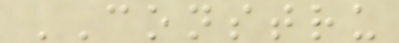CONSTRU
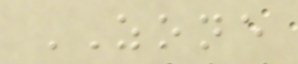ZONE
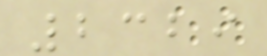2329
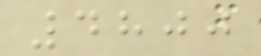4800
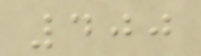400
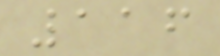116
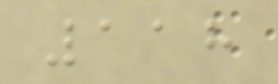118
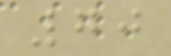70
